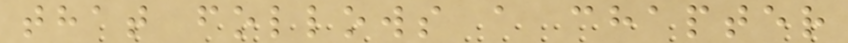that follows a chapter
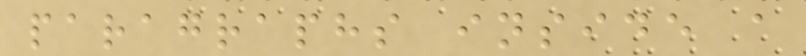paragraphs inside a
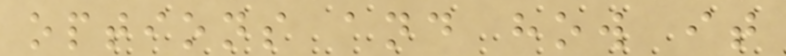options and how it
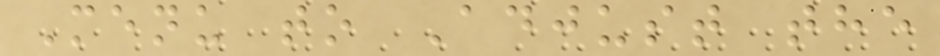Menu to Adjust the
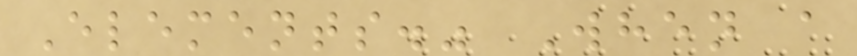Elements." When a
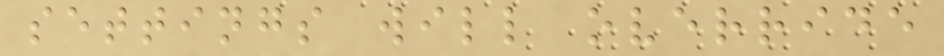settings will override
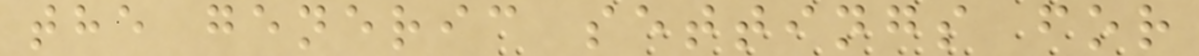the generic settings for
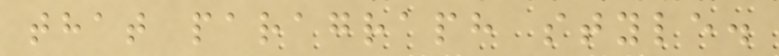that paragraph style.
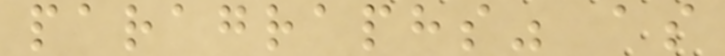paragraphs" as
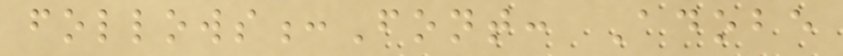follows:Font: Adobe
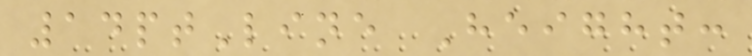14ptLine Height:
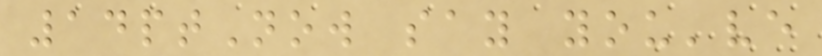14ptNow say you've
